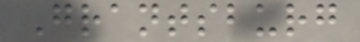Grantsburg
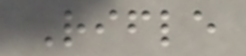Rifle
